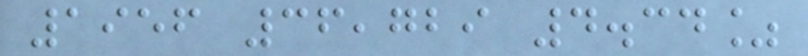1956 36,729 4.34%
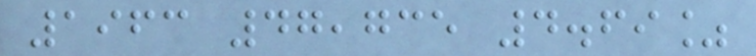1963 47,735 4.69%
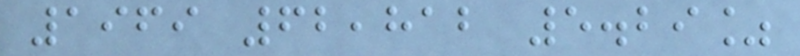1969 62,812 5.29%
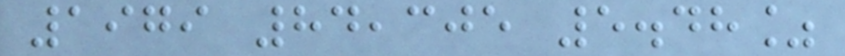1979 84,305 5.48%
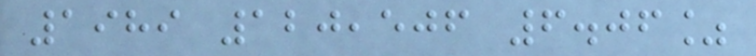1989 120,506 6.06%
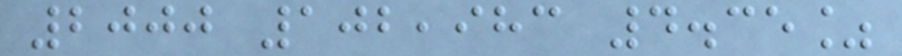2000 102,983 4.35%
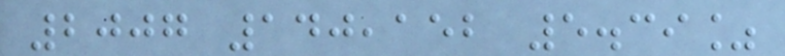2007 140,152 5.39%
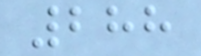288
